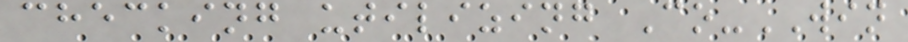checking utilizing Co-WIN
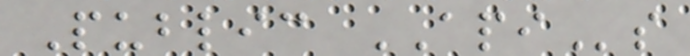Public APIs
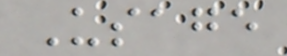Usage
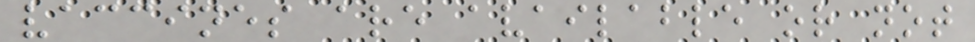vaccines are available or not
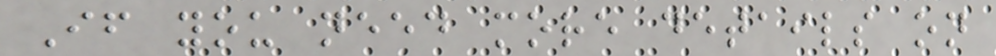If you need more details on
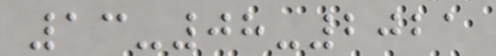13-08-2021
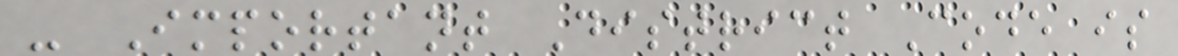- Important District Code is
